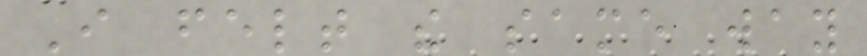I felt the same way
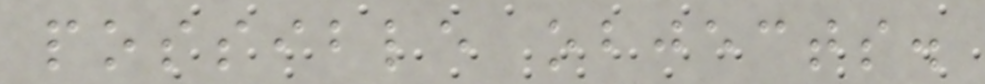possible objects.
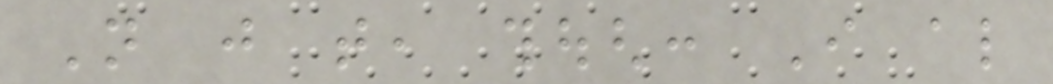Not just that, though: I also
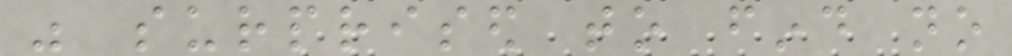was surprised to find no
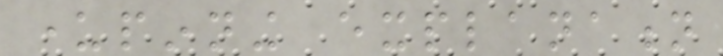underpinning explanation
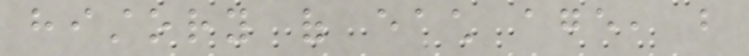history of each age, but
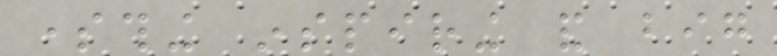something inspiring and big
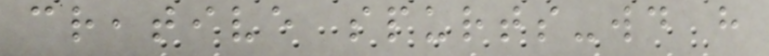creative spurts-would have
